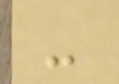-
